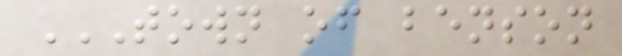TOWN OF BENSON
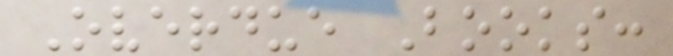Overdue Books:
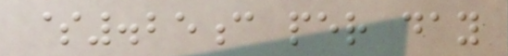$.25c per day
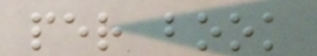per book
